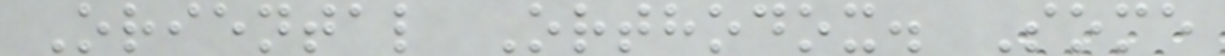Oriental Orthodox. Some
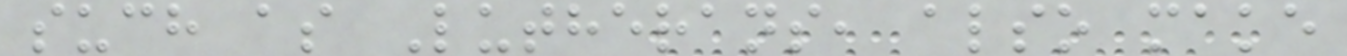such as Lutherans, also make
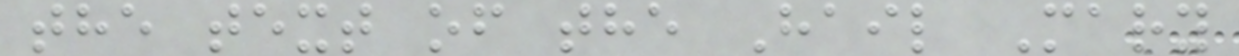the text of the Hail Mary
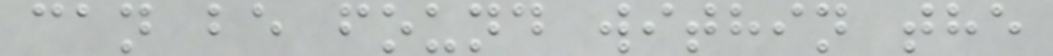can be found within the
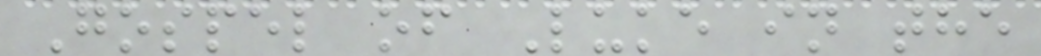Gospel of Luke in the
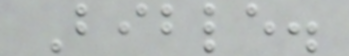Bible.
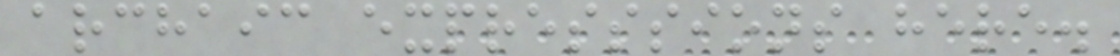archaic expresssions here.
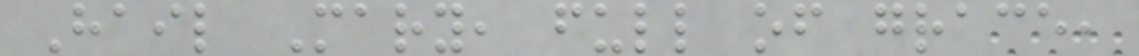Hail Mary, full of grace,
